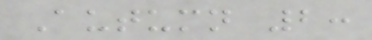Autumn 2:
